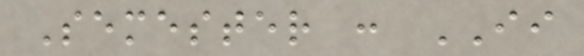Semester : II
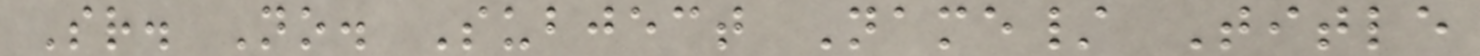Sr. No. Subject Name/ Title
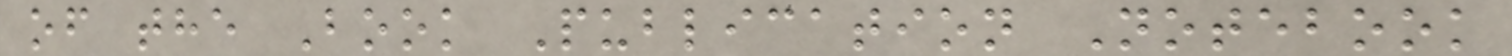of the Book Publication Notebook
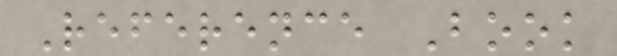Reference Book
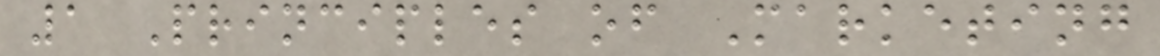1 Principles of Marketing
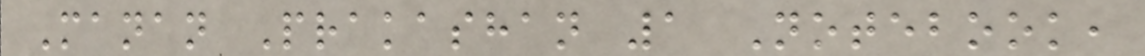Manan Prakashan 1 Notebook,
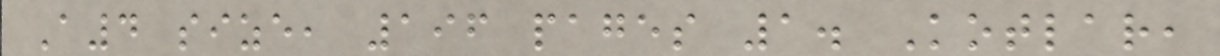A4 size, 196 pages 1. Kotlar,
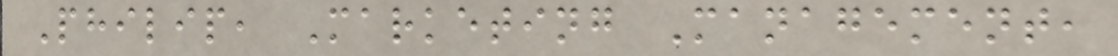Philip, Marketing Management,
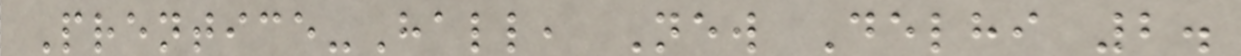Prentice-Hall, New Delhi 2.
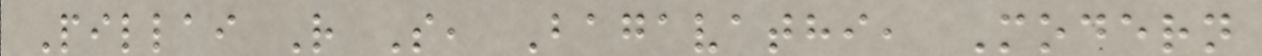Pillai R S, Bagavathi, Modern
